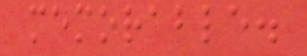memorable.
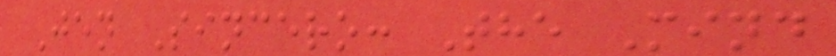Jen Sincero: The Mind
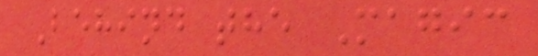Behind the Magic
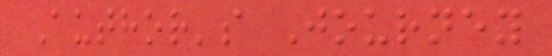Author's Journey
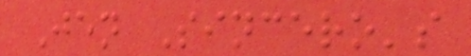Jen Sincero's
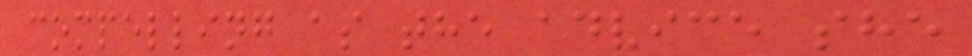compelling as the advice she
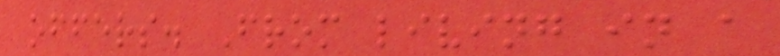offers. From living in a
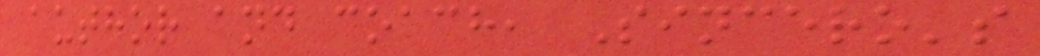author and coach, Sincero's
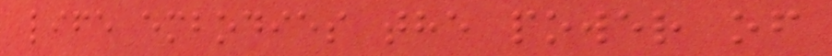life embodies the power of
